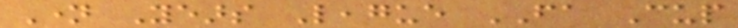Name Years League FA Cup
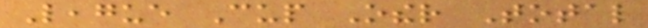League Cup Other Total
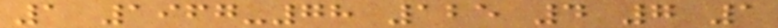1 1967-78 125 4 7 1
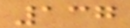137
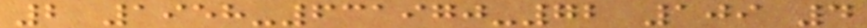2 1958-631970-72 109 4
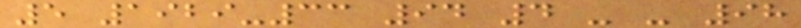5 1929-33 94 4 - - 98
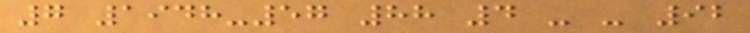7 1948-57 88 4 - - 92
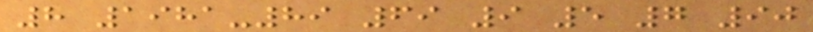8 1981-89 69 9 5 7 90
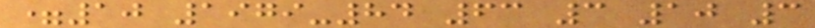=10 1979-84 63 3 10 3
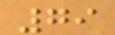79
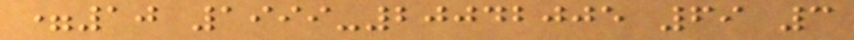=10 1999-20042005 69 3
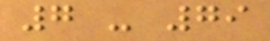7 - 79
